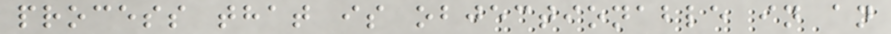process that is objectionable in an
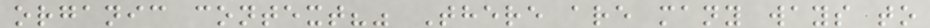organic context?" There are many ways to
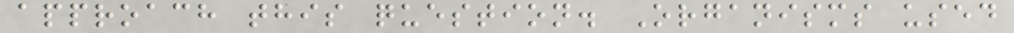approach this question. Organisms used
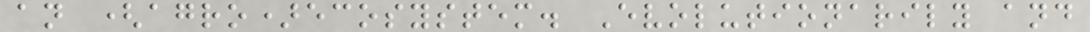an (agro)ecosystem. Evolutionarily and
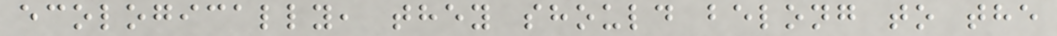ecologically, they should belong to the
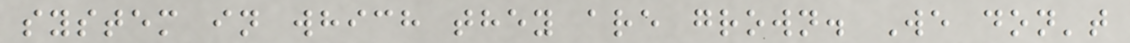system in which they are grown. We don't
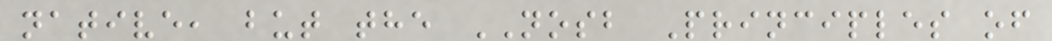native, but the NOSB Principles of
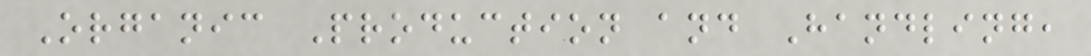Organic Production and Handling,
